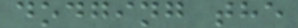dodging the
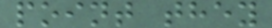point they
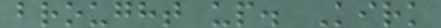brought up. Kirk
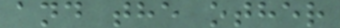and the other
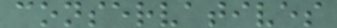conservatives
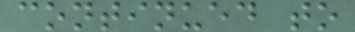continued to
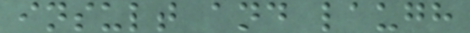insult and laugh
